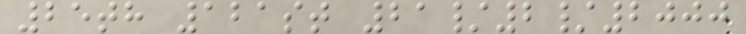25th 121st 21/2/2000
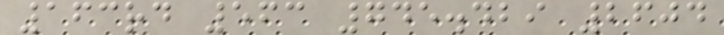163rd 563 745.429 2604
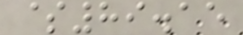$89.15
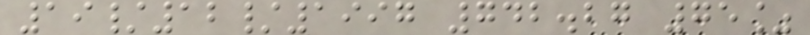19/12/1997 742.27 75%
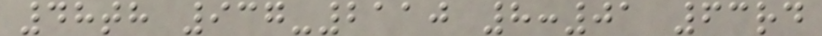48th 937-2110 8:01 63rd
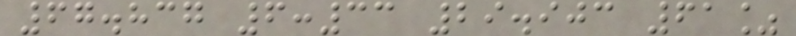67.837 6:33 29.903 61%
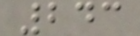243
